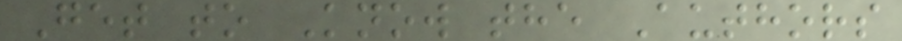Get to Know the Authors
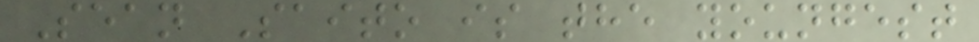Sean Saito is the youngest
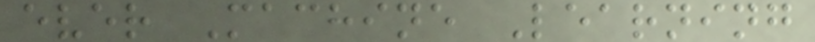ever Machine Learning
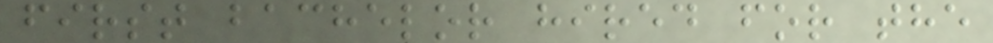first bachelor hired for the
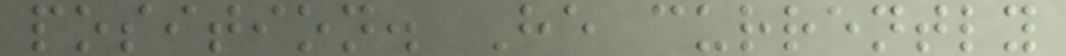position. He currently
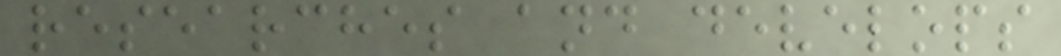researches and develops
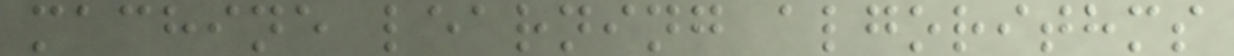machine learning algorithms
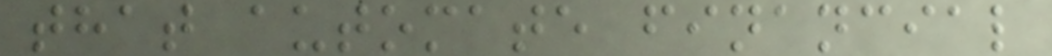that automate financial
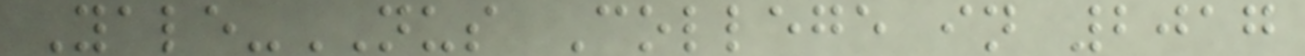Yale-NUS College in 2017
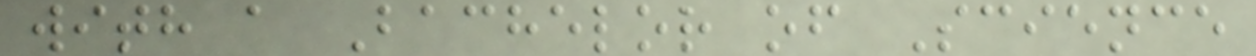with a Bachelor of Science
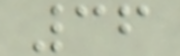36
